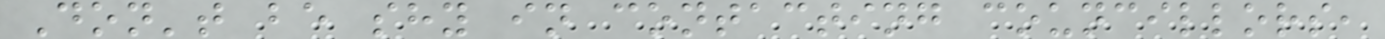Don't be shy in contacting councillors,
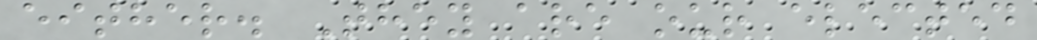either. They are our elected
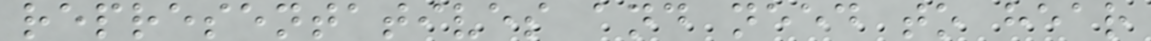representatives and need to hear
